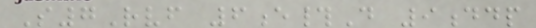S7Rvf 6e#D 9ddp
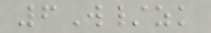6W/zk
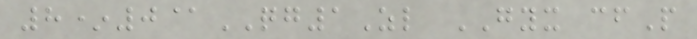8*0@QG1Zl GYX cfP
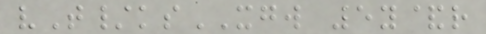vT/ksXGW 5y&r
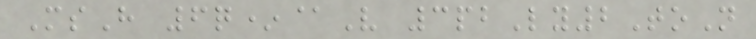MsH 6q*@V 3pbLy2ToN
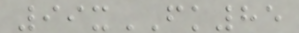99xFK85
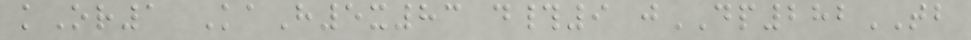kOr1 KaH5x83 d#9 jDP282TB
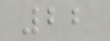22
